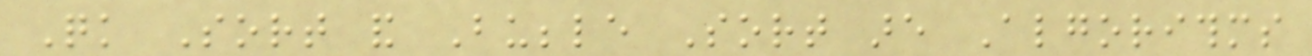Quick Sort and Bubble Sort are Algorithms
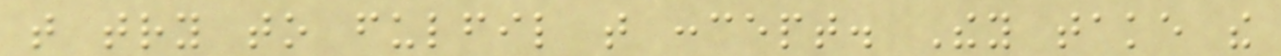that try to fulfil that concept. They take the
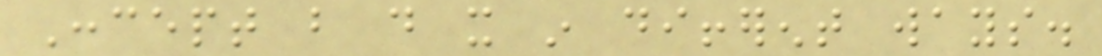Concept but do it in different ways.
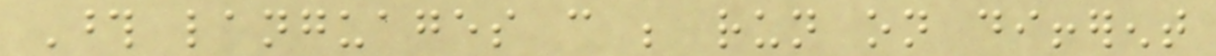Those languages can be run on different
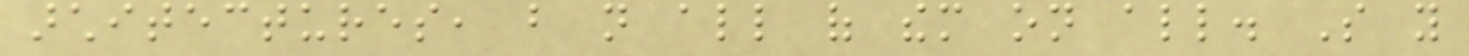architectures, but not all of them on all. So you
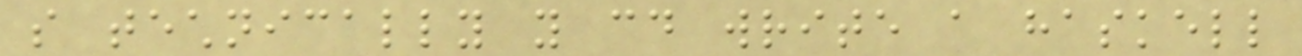so technically you could write a haskell
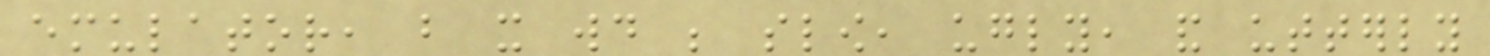emulator, but it would be slow, ugly, and utterly
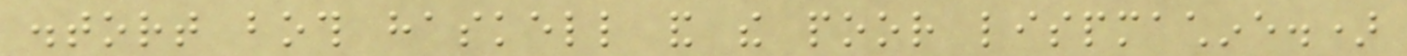distort both haskell and the poor lispmachine.)
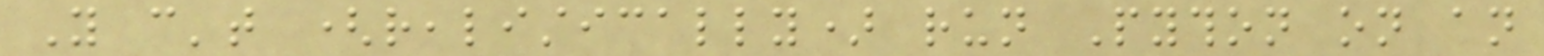You can't (realistically) run Python on an
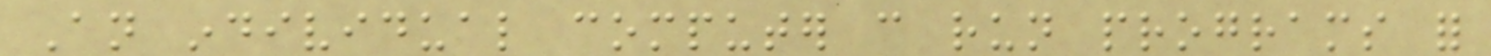An individual computer can run programs for
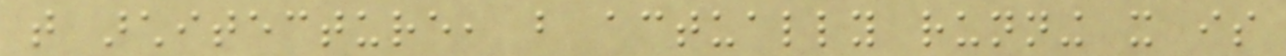that architecture, but actually running it is
